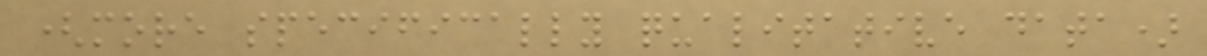(more specifically qualitative data)
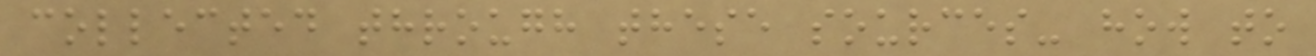collected through these sources- how to
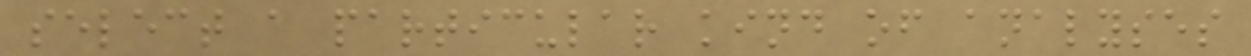select a particular kind of analyses
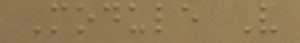Module V
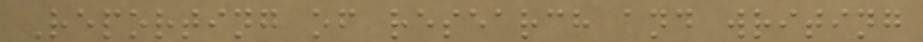Reporting of research and writing
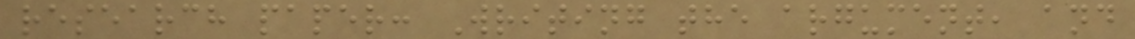research paper: Writing the argument, and
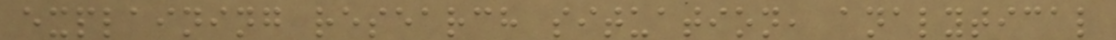explaining research situation, analytical
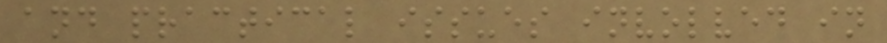and practical issues involved in
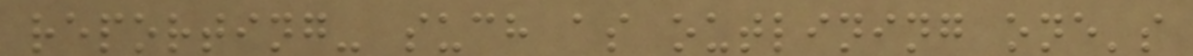reporting- such as outlining one's
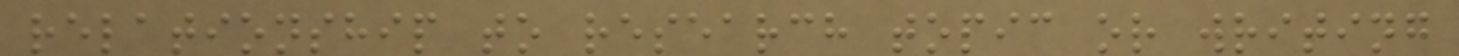relationship to research topic or writing
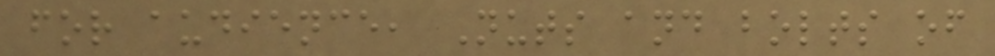for audience, Nuts and bolts of
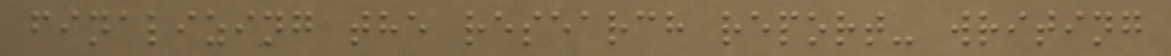finalizing the research report- writing
